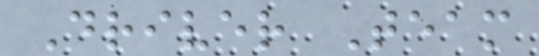Driver Team
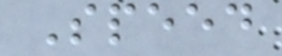Speed
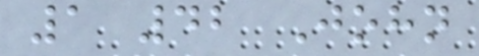1 42 John
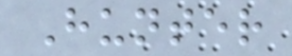Hunter
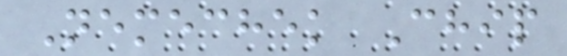Nemechek Chip
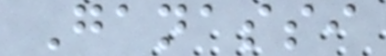Ganassi
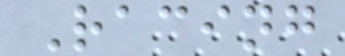Racing
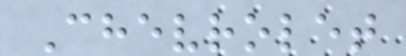Chevrolet
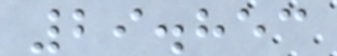29.853
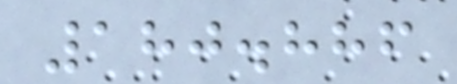180.886
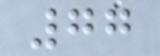77
